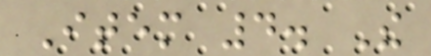Item 4. The
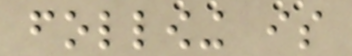following is
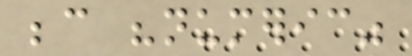because "numeric"
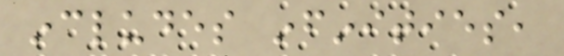includes infinities,
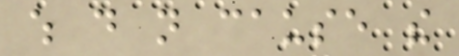which do not cause the
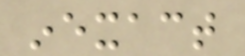inexact
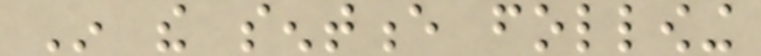In the sentence following
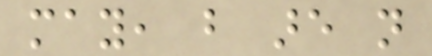may, but are not
